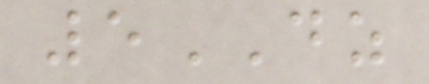5DZ
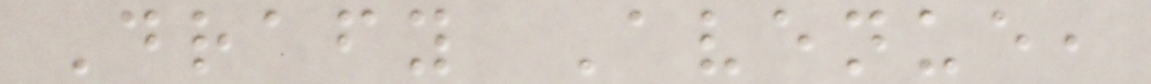Drafy Avenue,
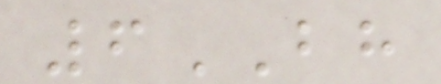6BH
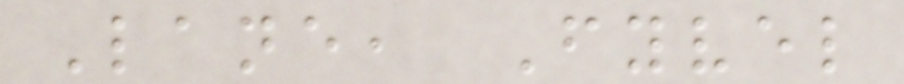Lane, Fyvel
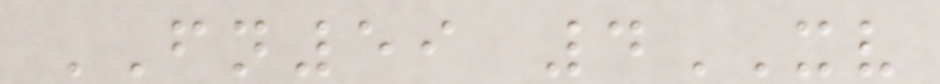FN59 4XV
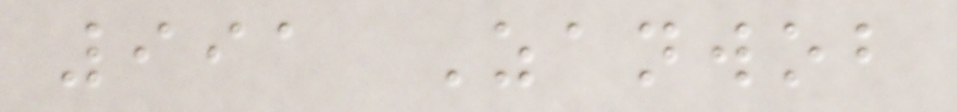991 Zanwob
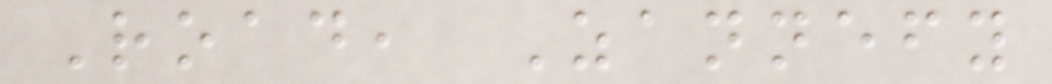Road, Zannefy
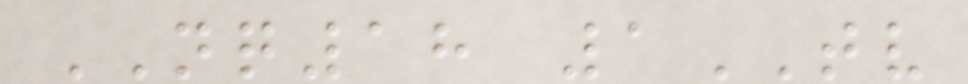NQ18 1TV
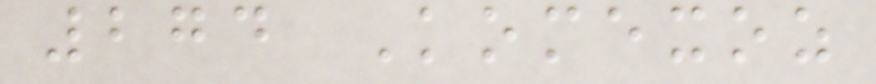274 Komexoz
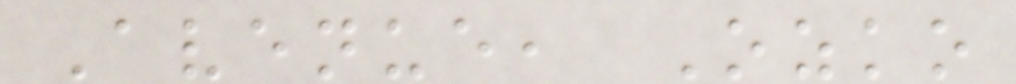Avenue, Ozko
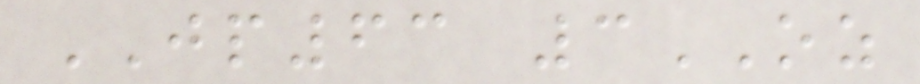JP63 3OZ
